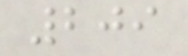209
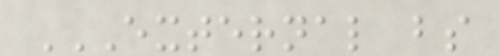EXTERNAL BS
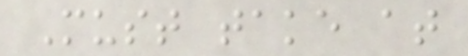Must take at
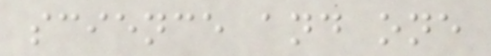science and one
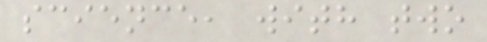science, with two
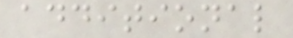additional
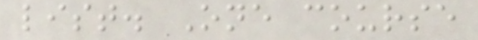list. One course
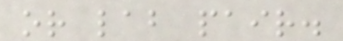or lab pair.
